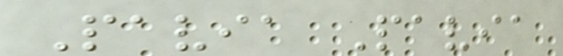Pavia Pavia
